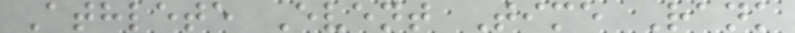Athlete Event Time Rank
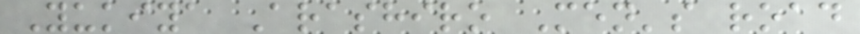Yukiya Arashiro Men's road
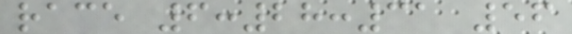race 6:28:31 56
